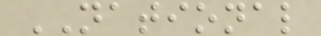NATIONAL
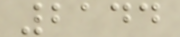2144
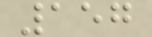157
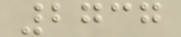2737
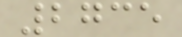2735
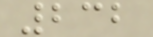232
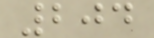204
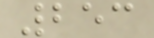253
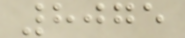8075
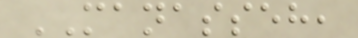MANASSEH,
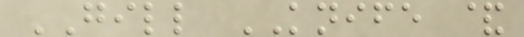GILL KNIFE &
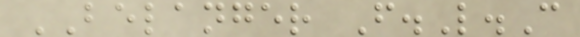BELANGER F.L.C
